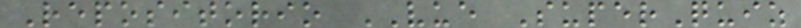Repositorio VUE SuperQuiz
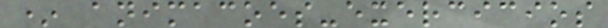* animacoes-exercicios
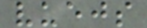vuejs
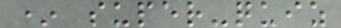* super-quiz
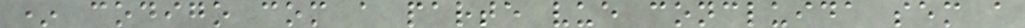* codigo com a parte vue concluida sem a
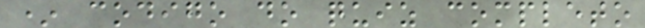* codigo do quiz completo
